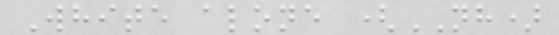White alone (NH)
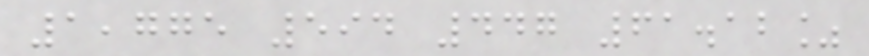1,775 594 447 61.12%
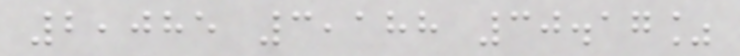2,085 3,188 30.17%
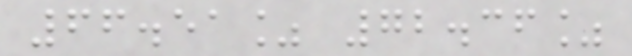66.51% 72.36%
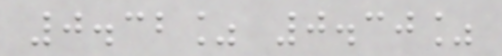0.32% 0.30%
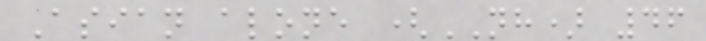Asian alone (NH) 46
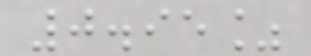0.95%
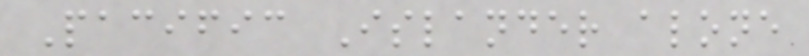Pacific Islander alone
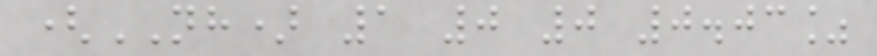(NH) 1 0 0 0.03%
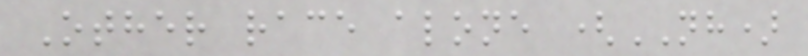Other race alone (NH)
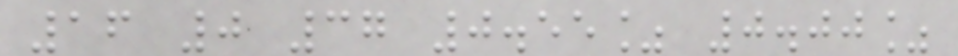16 0 37 0.55% 0.00%
